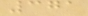371
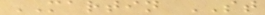MARTIN ST
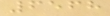6568
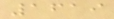1619
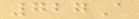727A
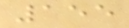155
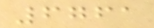6761
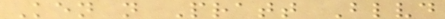Ken n Pratt Blvd
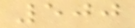500
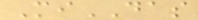MiDAS
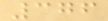376
